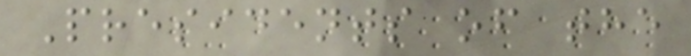Presidents of the
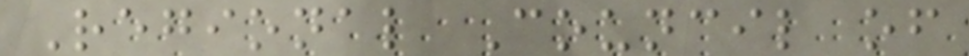Regional Council of
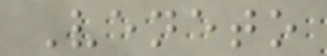Veneto
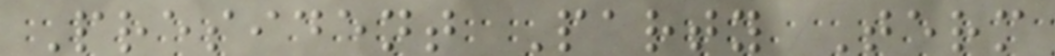President Party Term
